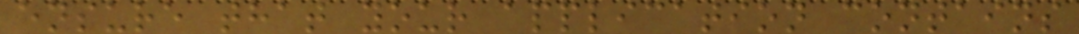ensure that your application contains
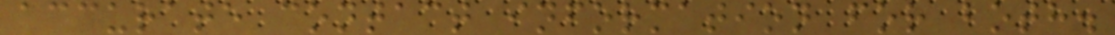accurate contact information for both.
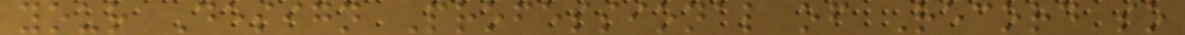your Design Professional of Record so
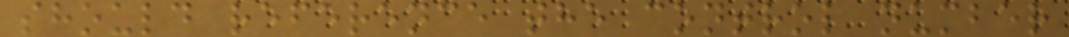should reference the control number
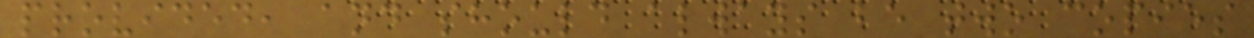provided, and should always be two copies
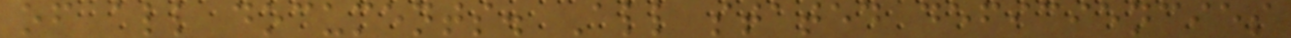of all documents. All stated deficiencies
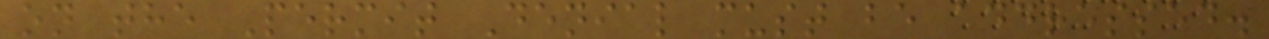on the Permit Denial must be addressed.
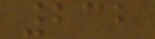232
